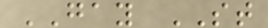GAY ST
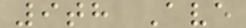9th Ave
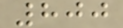800
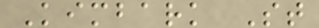Kimbark St
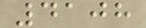4108
